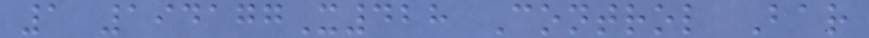1 194177X428 Control Bar
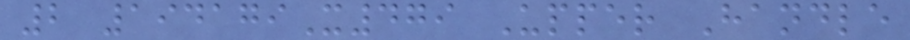2 194179X479 Upper Handle
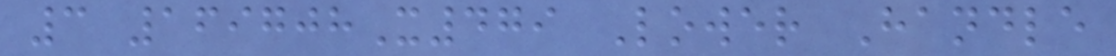3 169708X479 Lower Handle
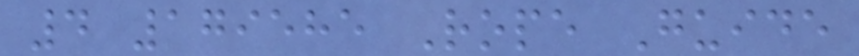4 179585 Rope Guide
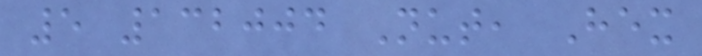5 132004 Nut, Hex
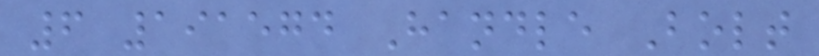6 191574 Handle Bolt
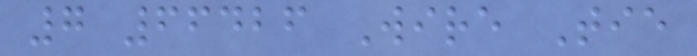7 66426 Wire Tie
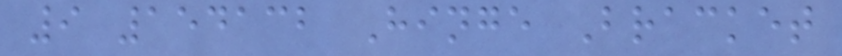9 154132 Hinge Bracket
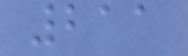211
